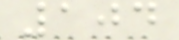104
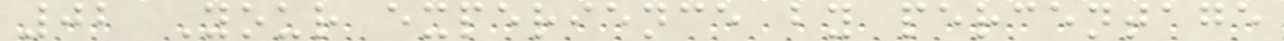02 Your experience by percentage
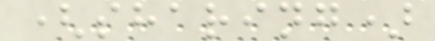(sharing)
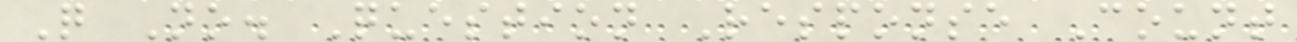Q No. Question Response Count
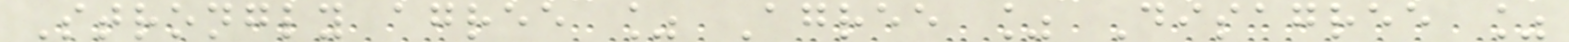Strongly agree % Agree % Disagree %
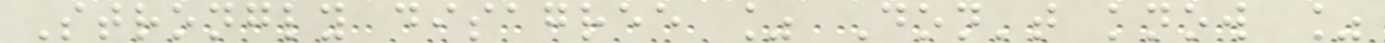Strongly disagree % Don't know %
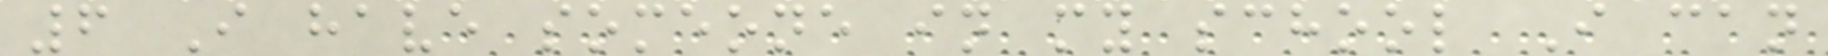6 I have someone in my school I can
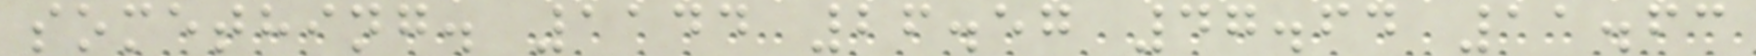something. 1144 26.57 47.64 11.63
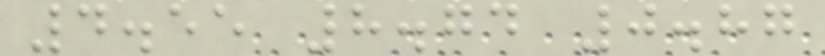4.55 8.74 0.87
